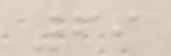69
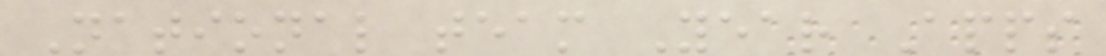National team Year Apps
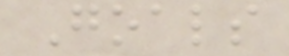Goals
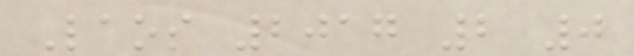Laos 2017 2 0
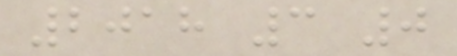2018 3 0
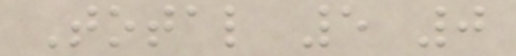Total 5 0
